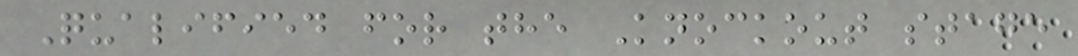Qualified for the Knockout stage
